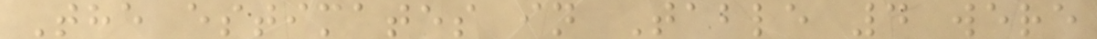The estimates in Table 4 were
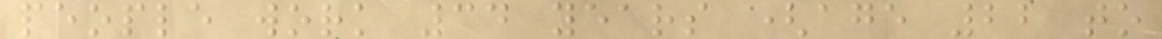people work 34 years (age 22 to
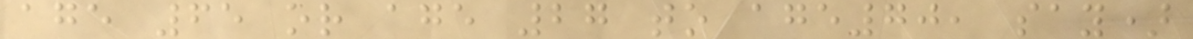age 65 or age 27 to age70, say)
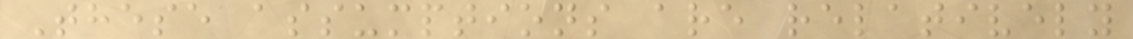These assumptions are relatively
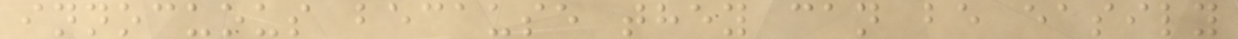innocuous because they can be easily
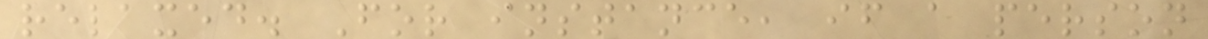relaxed. For instance, if a person
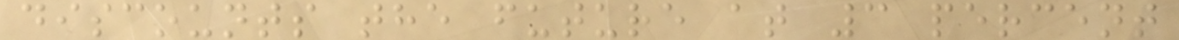discounts the future at 3 percent
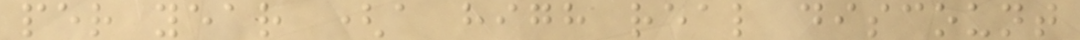per year (a high real discount
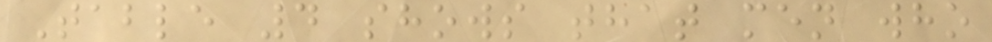Table 4 shows that men who
